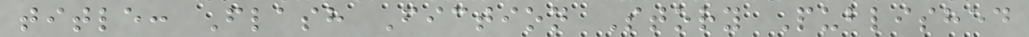title: Flash Fiction Story Published
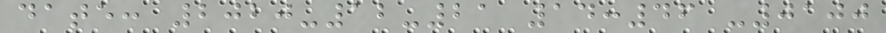date: 2020-12-21 14:46 -0100
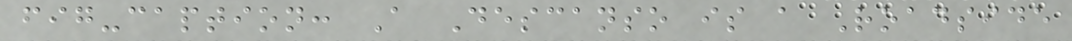fig-caption: A Descanso is a Roadside
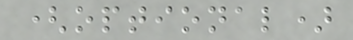(optional)
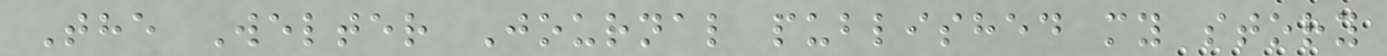The Welter Journal published my story
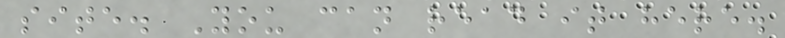site. You can read it here.
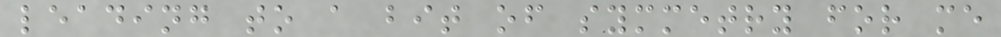leading to a bit of symmetry for me
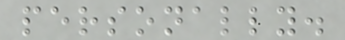personally.
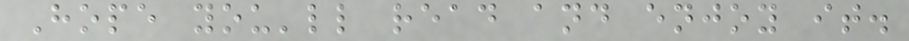Hope you'll read and enjoy it.
